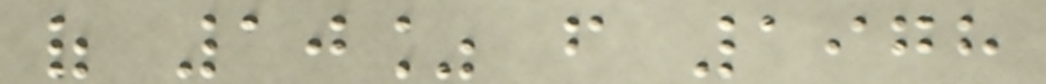of 10% from 1978
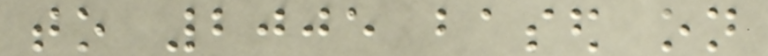to 2005 based on
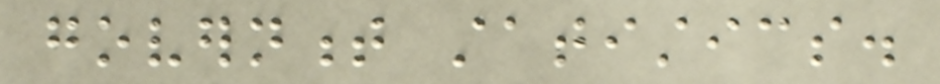government statistics.
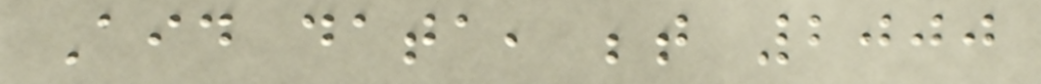Aid data, between 2000
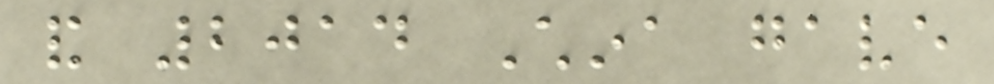and 2014 China gave
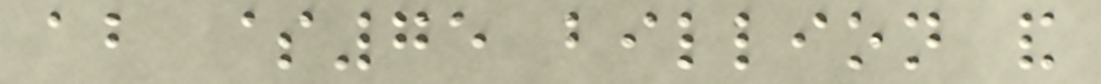about $75 billion and
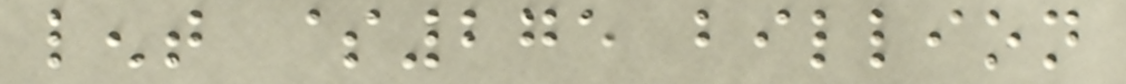lent $275 billion
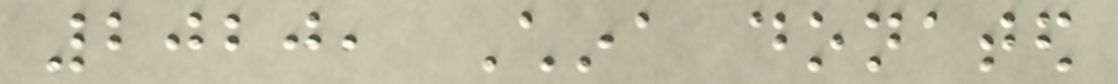2020, China donated
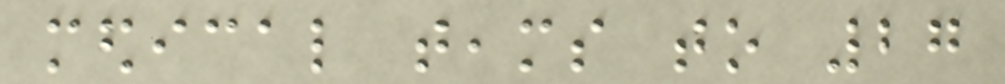medical teams to 27
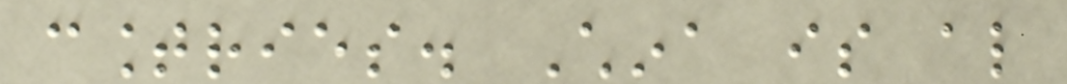countries. China is also
